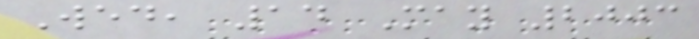Wed, 14 May 2003
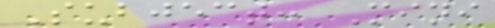Subject: Mini
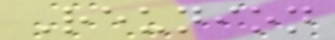Reunion
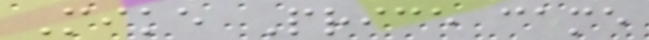Mike Price came
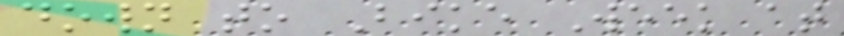down to Bike Week at
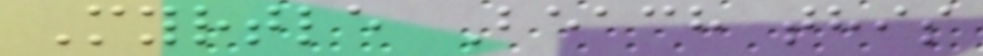Myrtle Beach this
